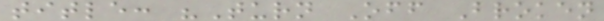title: "Turn Off Broken
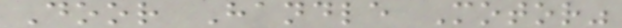Door Handle Motor"
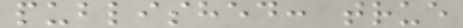published: true
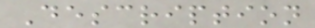Description
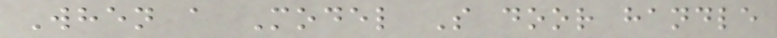When a Model S door handle
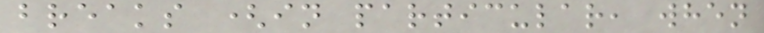breaks (in particular, when
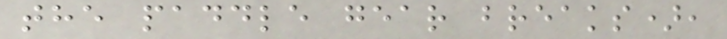the paddle gear breaks),
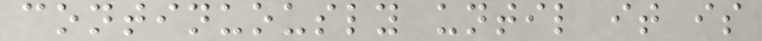continuously until it is
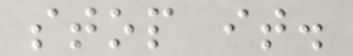stop it.
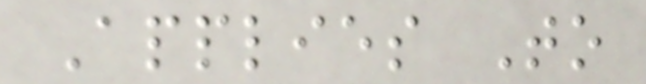Applies To
